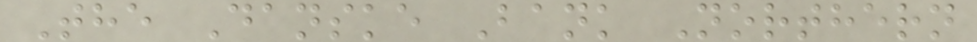The Danske Bank Northern
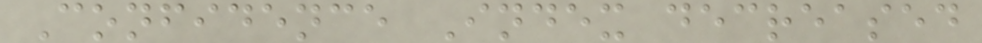Confidence Index decreased
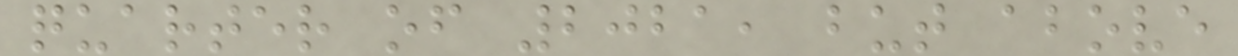quarter of 2021, but above
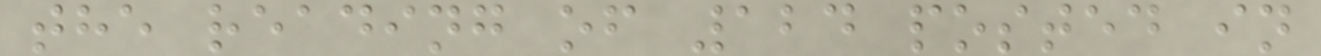the reading of 124 posted in
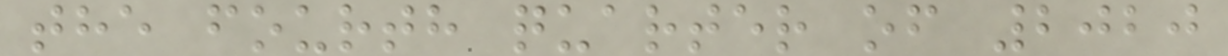the fourth quarter of 2020
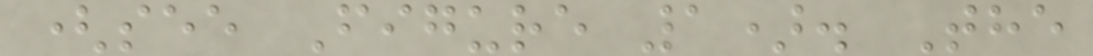(see Figure 1). The
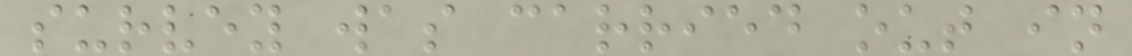survey was carried out in
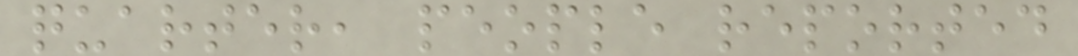quarter, people reported
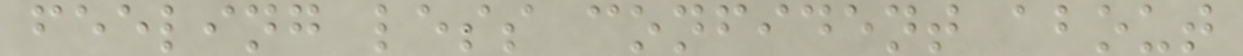feeling less confident about
